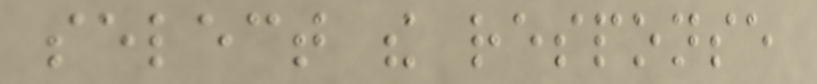select the response
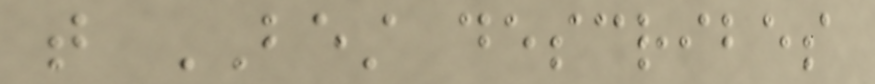that BEST describes
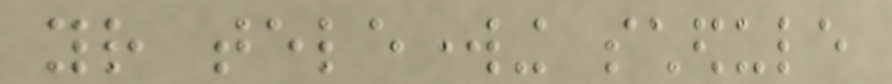your teleworking schedule
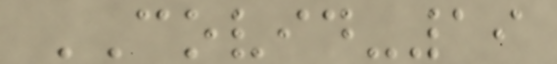COVID-19
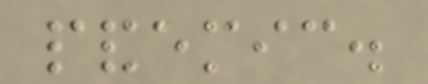pandemic.
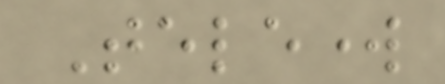Telework
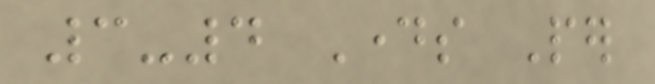3-4 Days Per
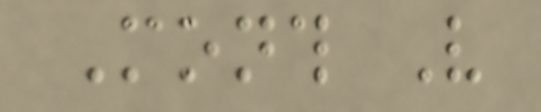Month Very
